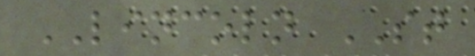LINCOLN ST
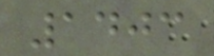1403
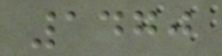1470
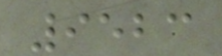9523
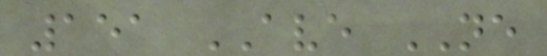151 AVE NE
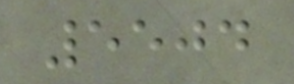5504
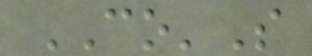CO'S
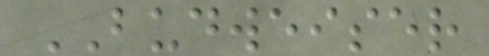BUDWEISER
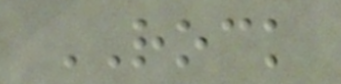ROCK
